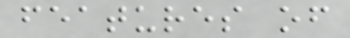features of
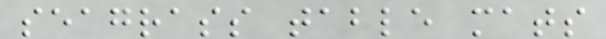seagrass table mats
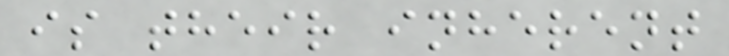is their inherent
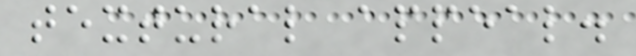textural appeal.
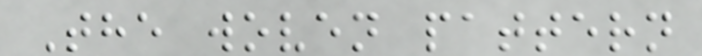The woven pattern
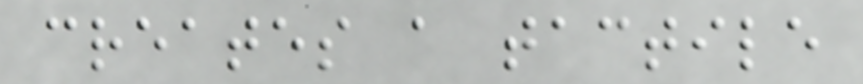creates a tactile
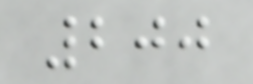200
